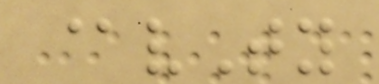@vTy
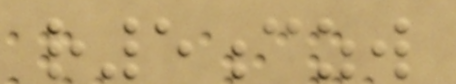r5czw
